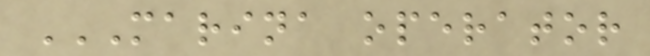MARINA OPERATOR
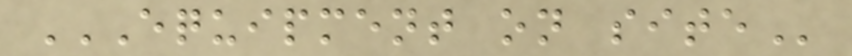EQUIPMENT ON SITE
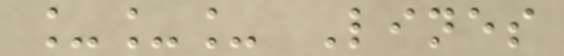___ Lines
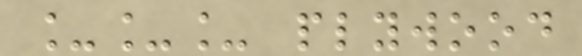___ plywood
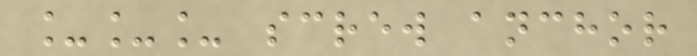___ screw anchor
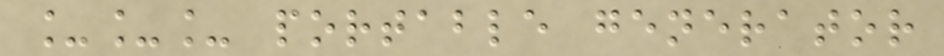___ portable generator
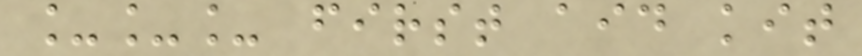___ first aid kit
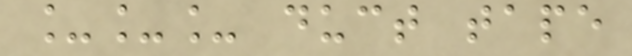___ duct tape
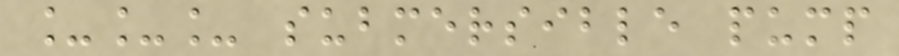___ submersible pump
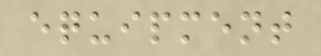equipment
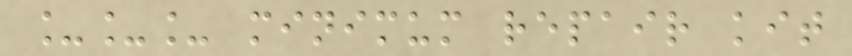___ minimum repair kit
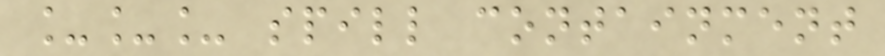___ spill containment
